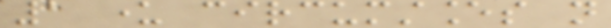1 under circumstances not
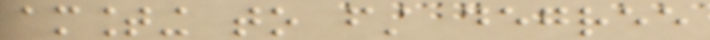amounting to first degree
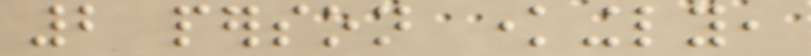2 person knowingly,
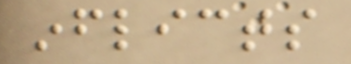inflicts
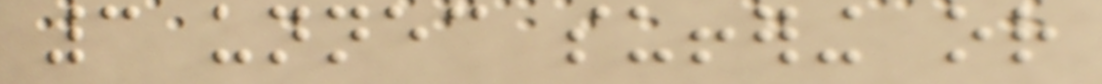3 unnecessary suffering or
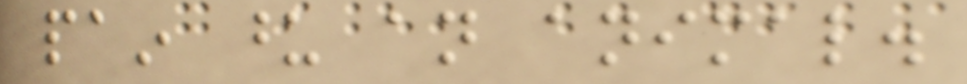pain upon an animal.
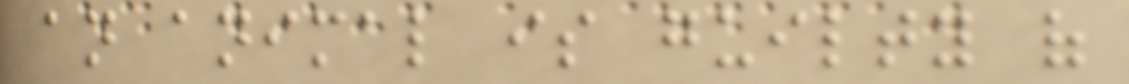an animal is guilty of
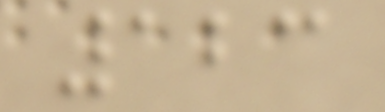123
